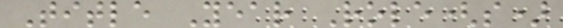Title Year Role(s)
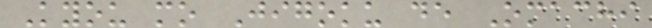Kyou mo Jigoku de Omachi
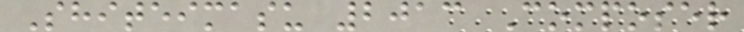Shiteimasu 2013 Composer
